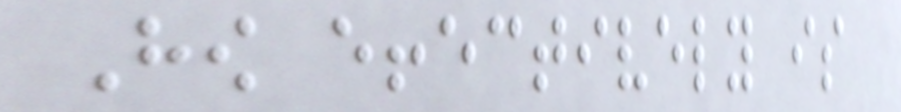How effectively is
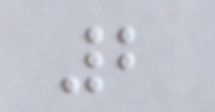2
